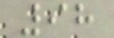98
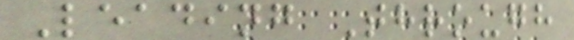Leading Through
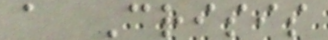a Crisis
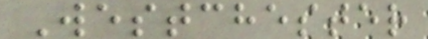Westchester
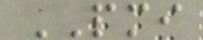PMI
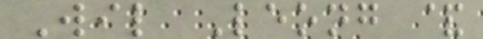Wil Leong &
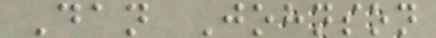Dan Johnson
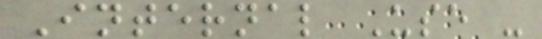Internal Use -
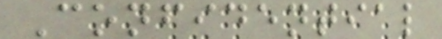Confidential
